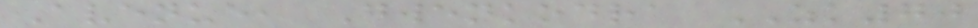Avenue, Gwenkodra ZK70
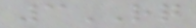3RQ
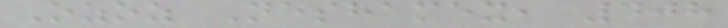Ozoz Neshamex, 408
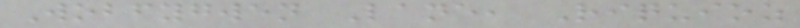Wobfygwen Lane, Riquioz
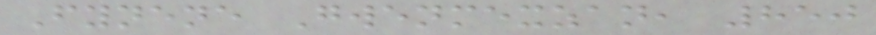Fynene Gwenmexzan, 850
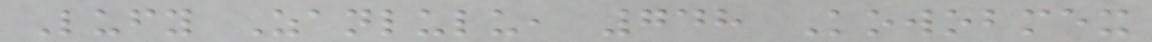Lufy Zanlulu, 748 Kowobmex
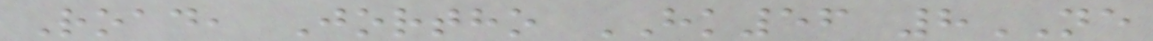Road, Jortho HK56 8NE
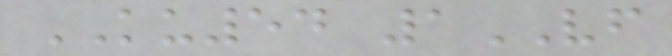KU54 1VF
